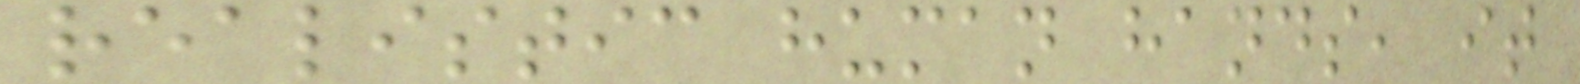realistic human hands, it
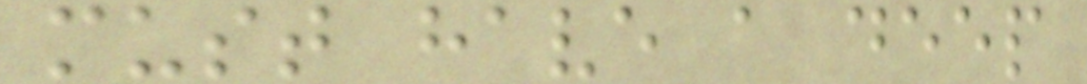must have a deep
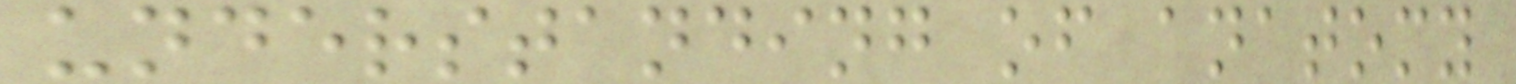understanding of anatomy
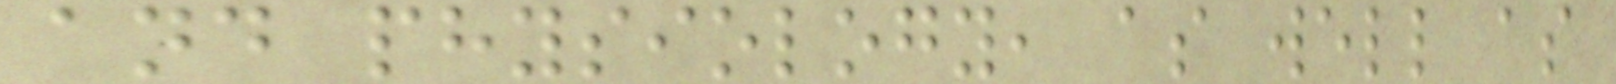and physiology, as well as
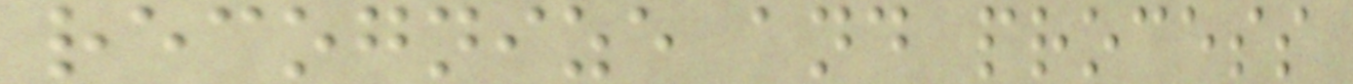recognize and process
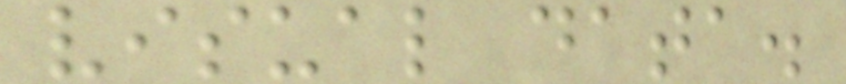visual data.
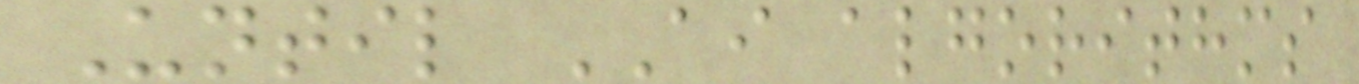Until AI algorithms
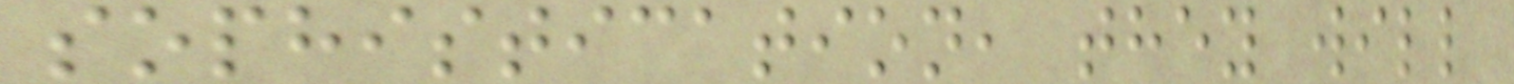sophistication, they will
